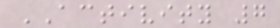ACTIVITY 7
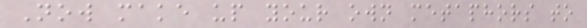Now make up your own metaphors to
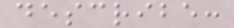describe:
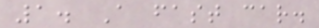1. A fast car.
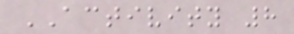ACTIVITY 8
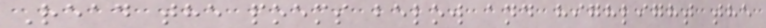Read the poems below and highlight the
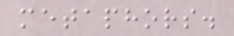metaphors.
